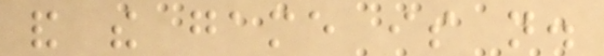and the game is not.
